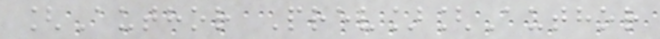[Author Prev][Author
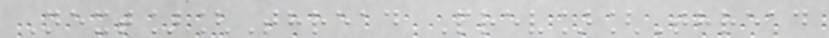Next][Thread Prev][Thread
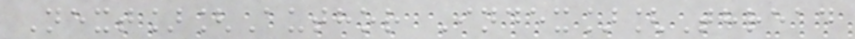Next][Author Index][Thread
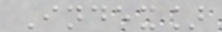Index]
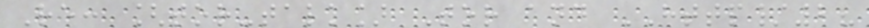Re: [tor-talk] Tor and HTTP/2?
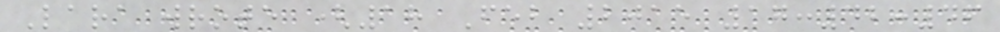Lara wrote (18 Feb 2015 17:42:46
